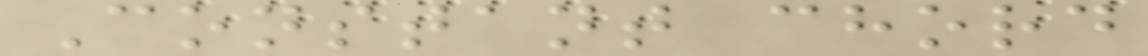Constant chord
